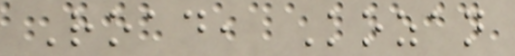Road, Kozan
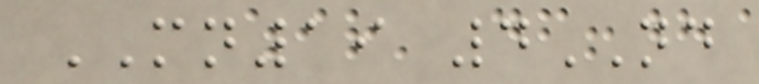MN19 4ND
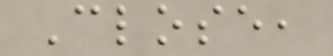Close,
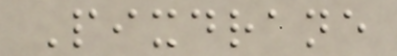Pixdrane
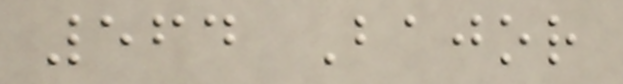564 Bajor
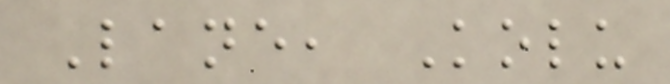Lane, Kolu
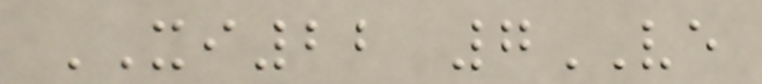XI22 7VE
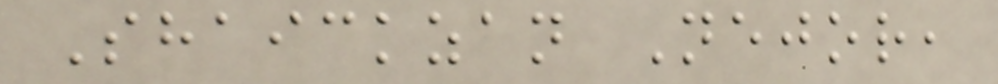Shaickzan Nejor,
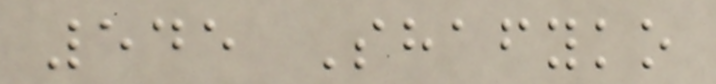545 Shafyko
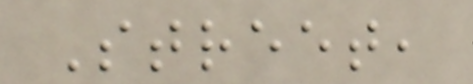Street,
